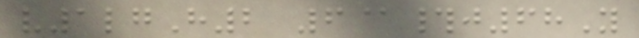v1lgH2 6@#j68Y
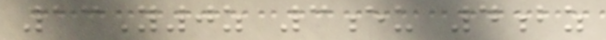13Y0z 3eu 4bz
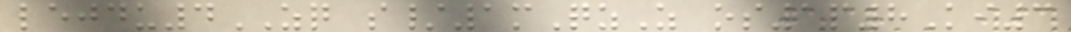lejdu4ZQ s/1mQzZ os1p8Ki3
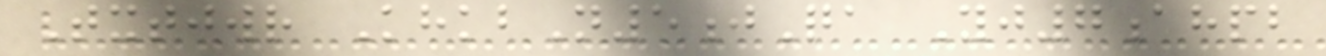Txtjwr KhkbN5jQa Yj7ahpb
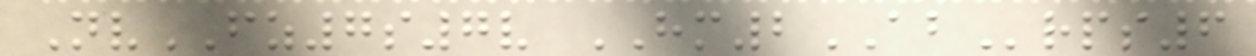NvFZ7s7v HM2ABrps6
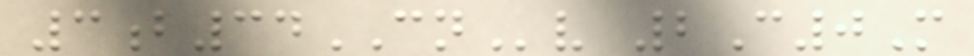3b34CNv 2C0M
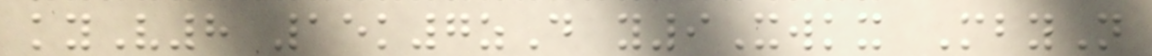kyV8 15k7zD y9Xwkx MbyN
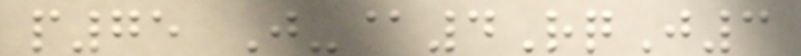p75 J-@4RqJ3
